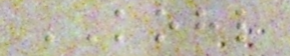KOHL
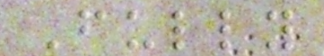Fully
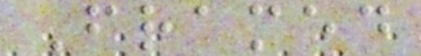Framed
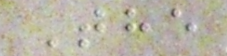The
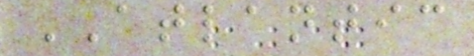ATLANTIC
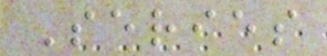Series
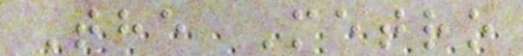The Metro
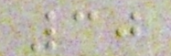30
